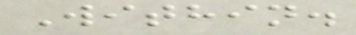Within.
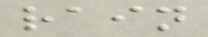rain
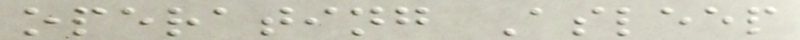operating Asleep
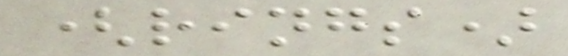(rings)
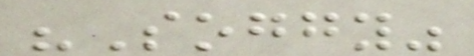"Soggy"
